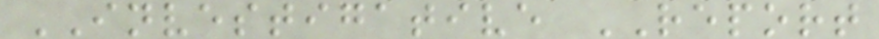INVESTIGATIVE REPORT
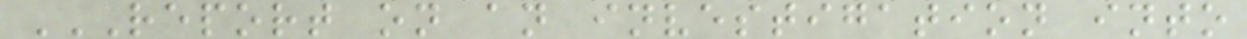REPORT ON AN INVESTIGATION INTO
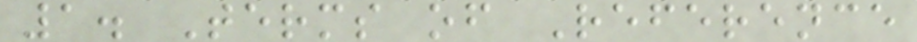1. Terms of Reference
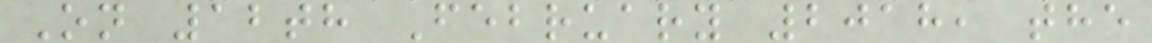On 12th February 2018, the
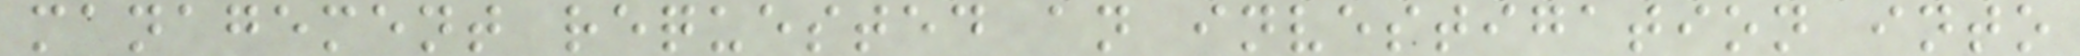management requested an investigation into
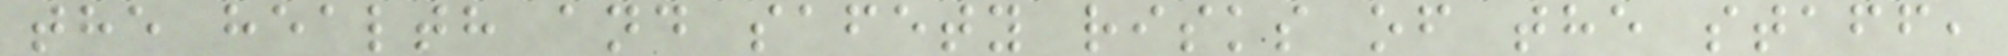the health and safety risks of the staff,
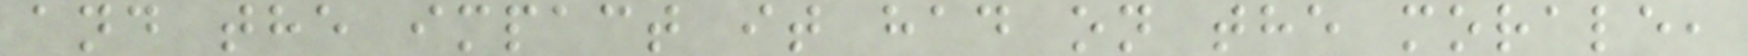and the impact it had on the morale,
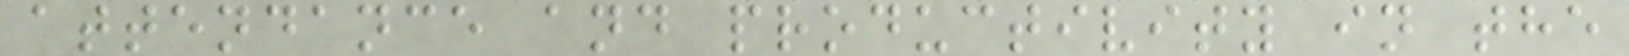attendance and productivity in the
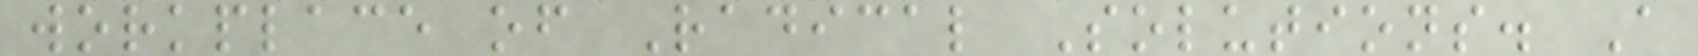workplace of Radical Solutions. A
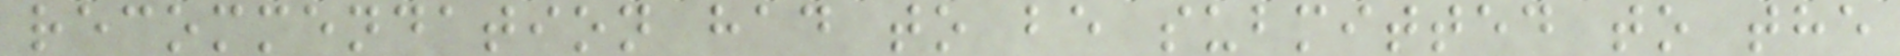recommendation had to be submitted to the
